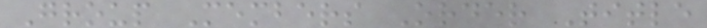Group Members Order Title
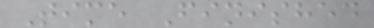Time Finished
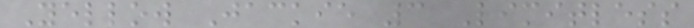Yellow Jackie 3 Limitless
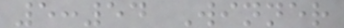5:54 Winner
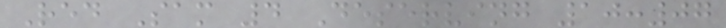Red Sam 4 Deserving 10:07
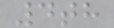4th
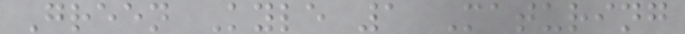Green Kyle 1 Maturing
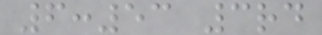6:53 3rd
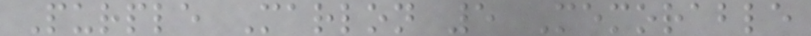Purple Marlon 5 Memorable
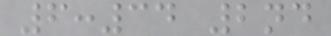6:34 2nd
